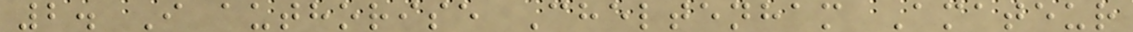2. I authorise Cheltenham Amateur
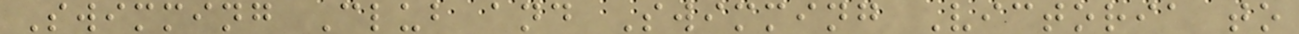Swimming Club and Swimming Victoria to
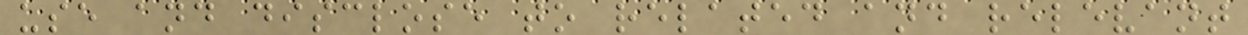use and disclose to related and relevant
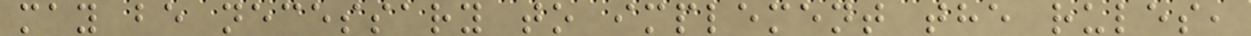may be necessary to implement the rules,
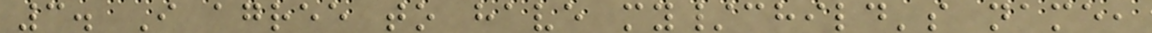3. I agree to have my/child's name,
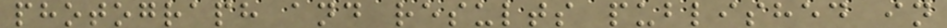photograph and results published in
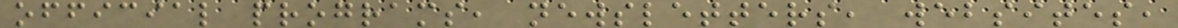official programs, newsletters, websites,
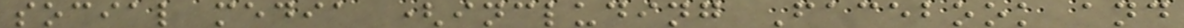social media (including Facebook and
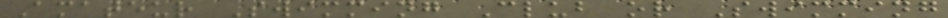Amateur Swimming Club or Swimming
